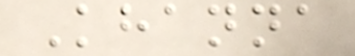Khanna
